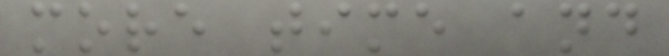more time and
